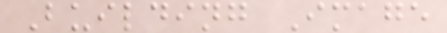Building Image
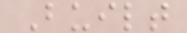Built
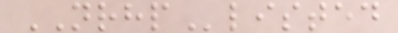NRHPlisted
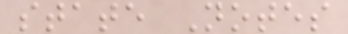state Notes
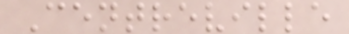Centreville
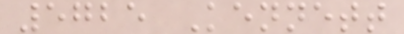5725 Kennett
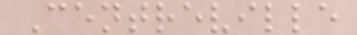Centreville
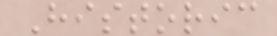Historic
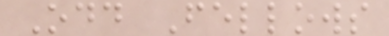Odd Fellows
